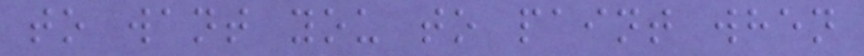to want you to paint when
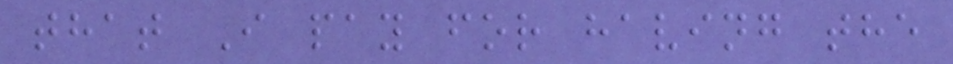that I pay for having the
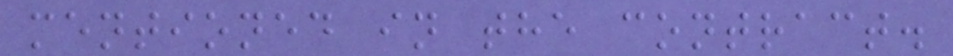mentioned in the contract.
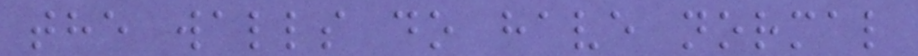the walls do have normal
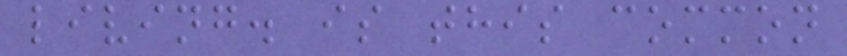living. is this common
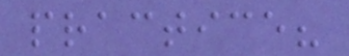practice?
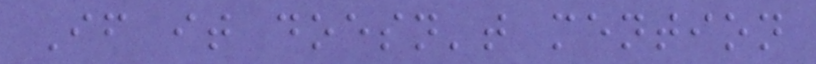If it doesn't mention
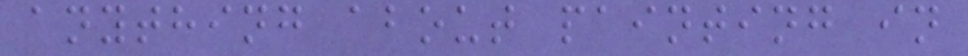anything about painting in
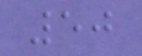50
